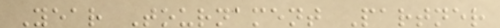Year Tournament Partner
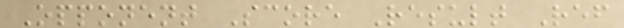Opponent Score Result Ref
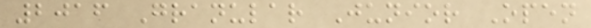2016 Granular Junior Open
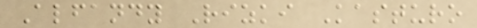Alfandy Rizki Kasturo
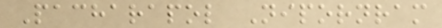Pacharapol Nipornram
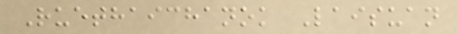Ruethaichanok Laisuan
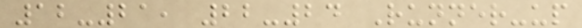12-21, 22-24 Runner-up
